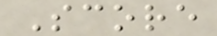Score
